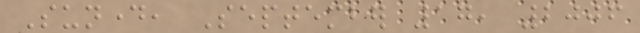Sunday, September 17, 2006
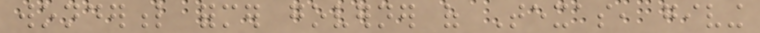wonderful former governer of Texas, giving
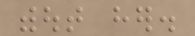without her.
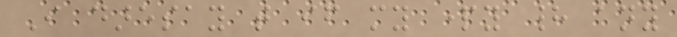I daresay that if my party had any
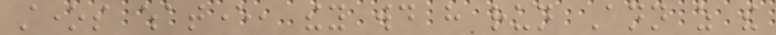stones whatever, they would have run Ann as the
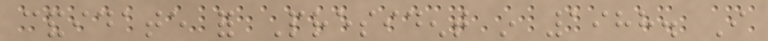candidate for President in 1988. I
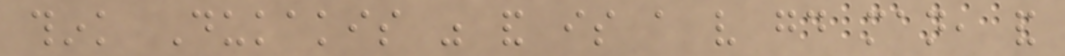think Dukakis was and is a very good man, and
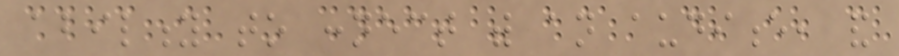ability to connect with an audience, and
